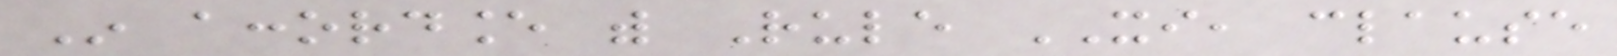In accordance with Rule XI, clause
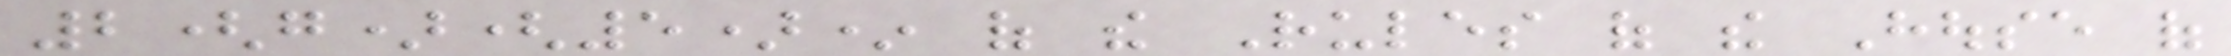2(g)(5)* of the Rules of the House of
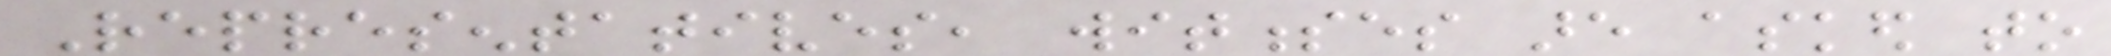Representatives, witnesses are asked to
